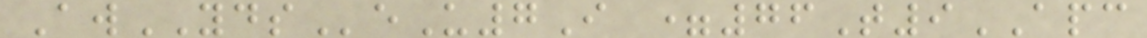AwYDSeU7I =76T9APC
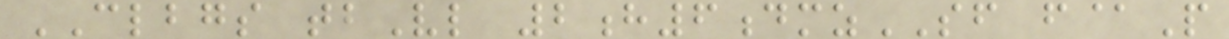CLBGS tbVl 2h6dmzSF f@P
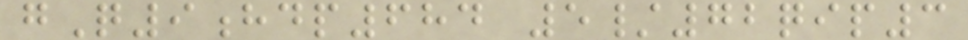gQ9hdp684 5/72qip3
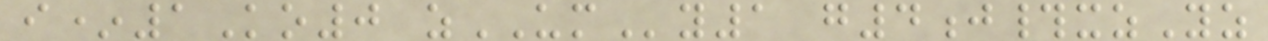i*1Ko0 zUMy1 g4j#xzYz
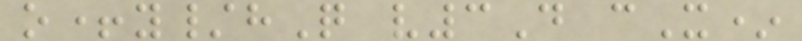o+y/hQ v3D cX*
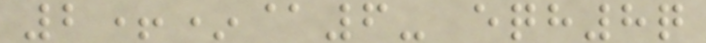2+*@6- eqh8q
